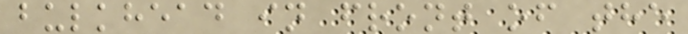bulkhead in front of the
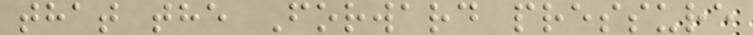that the Forward pressure
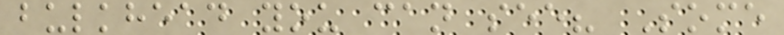bulkhead you can see? Some
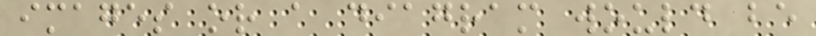images or a diagram would be
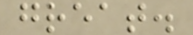great.
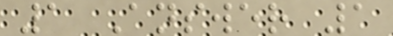1 Answer 1
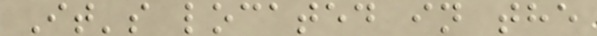It's located in the
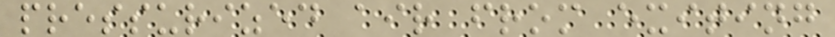pressurized air from exiting
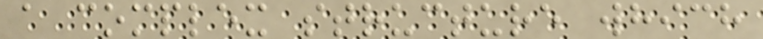a complex structure which
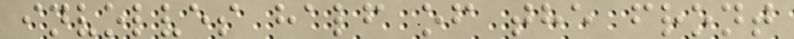involves half of the front
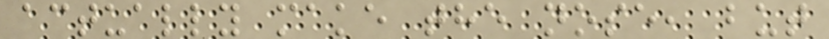actually make the nose, but
